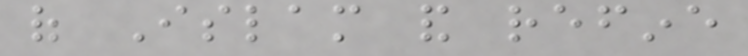of Islam and refine
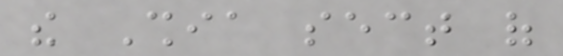the Shia sect of
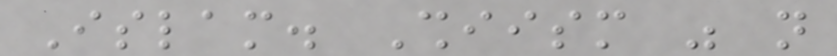Islam. Shiism was not
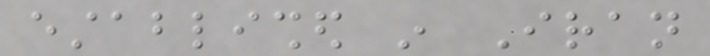established in Iran
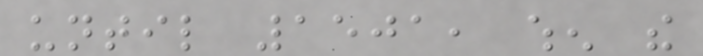until 1501, when the
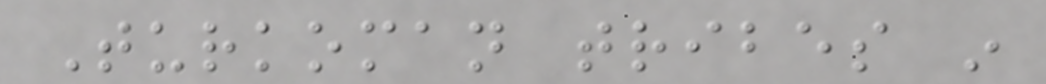Turkoman tribes in
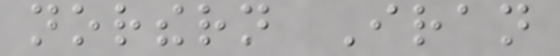northern Iran
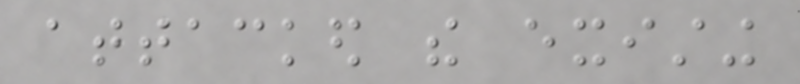attacked the existing
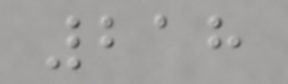218
